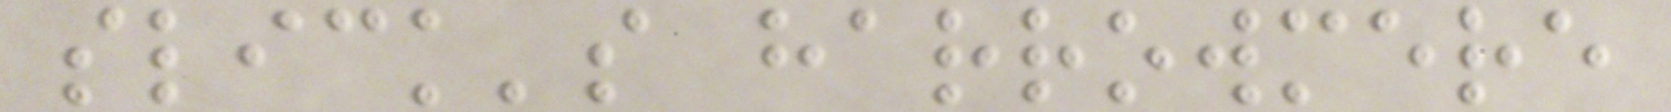slick's harrowmere
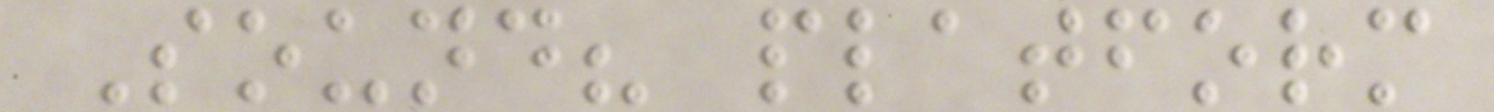Sound? platform
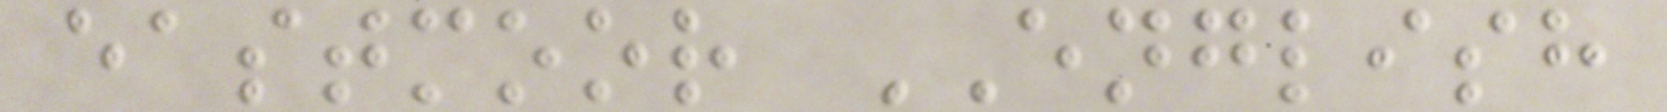eastmoor ENGLISH
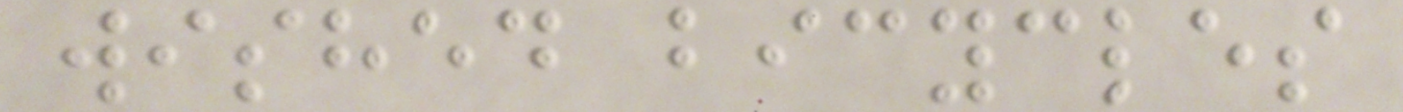wished bicycles
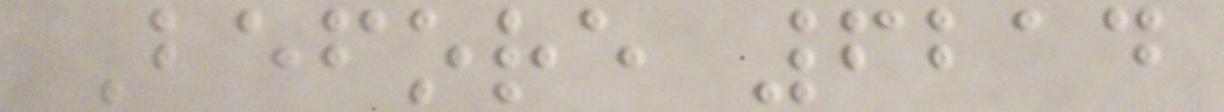Before 6214
